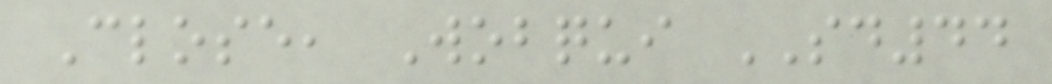Close, Wobqui SD44
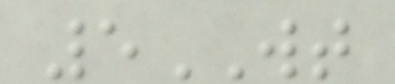5WT
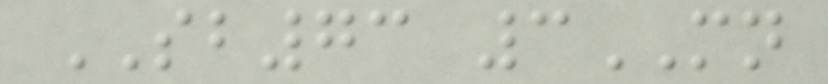SB73 3MN
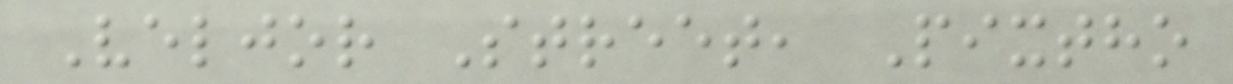Veljor Street, Pixtho
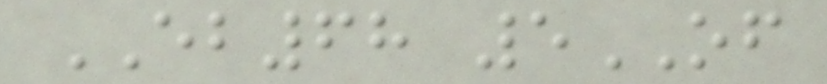EB68 5OF
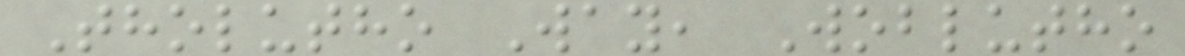Tholutho Way, Woblutho
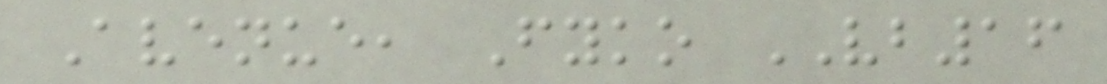Avenue, Fyko VB16
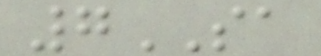7SA
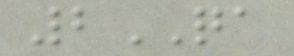2QA
